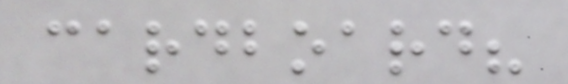cardboard?
